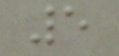5
